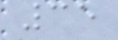35
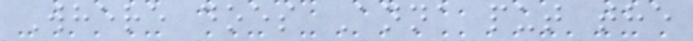Where does Anna put the
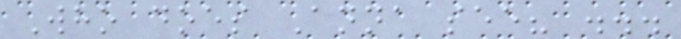Who does Anna see? ...
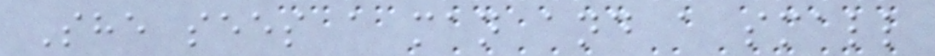She sees a man and a small
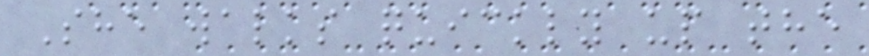She walks quickly up the
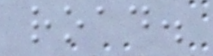road.
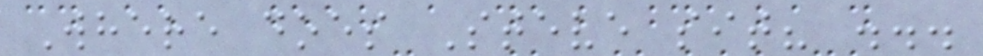Where does Steve sit? ...
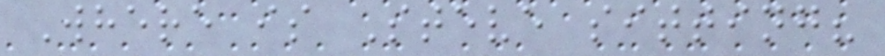Where is Steve sitting?
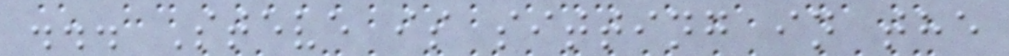... Steve is sitting in the
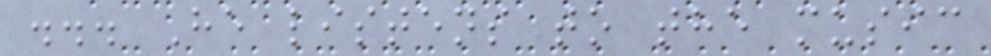... He listens to the music
